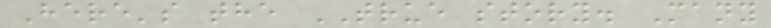Here's the TRUE story. Many
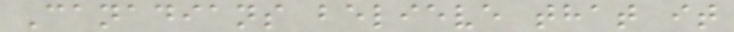Canadians believe that it
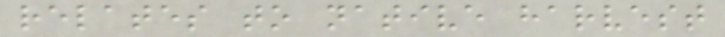relates to native harvest
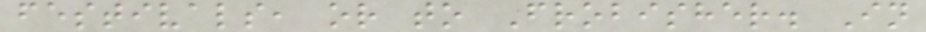festivals, or to Frobisher. In
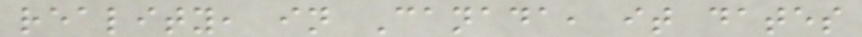reality, in Canada, it dates
